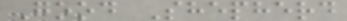Good Shepherd
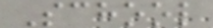School
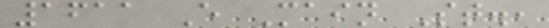1611 E Main St.,
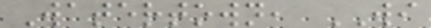Watertown, WI
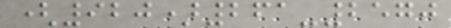(920)261-2570
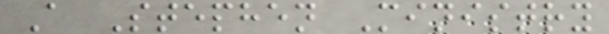A Stephen Ministry
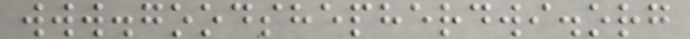www.goodshepherdwi.org
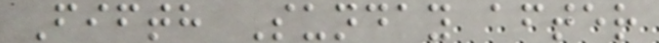Fifth Sunday after
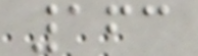163
